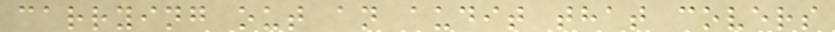carrying out an audit that covers
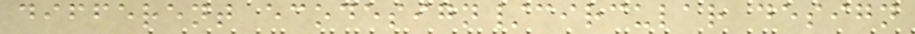different ecodesign/circular design
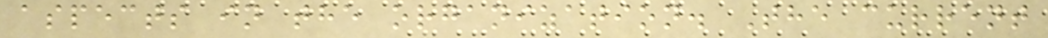aspects in the organization. The current
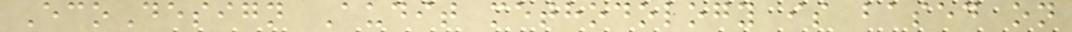EcoDesign Audit methodology is based on
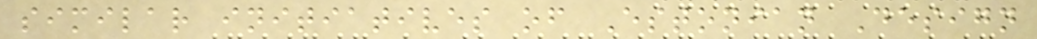similar initiatives of Estonian Design
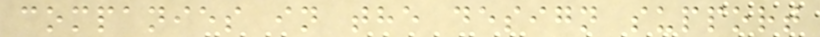companies in the design support
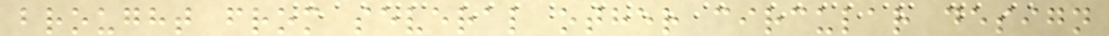brought from several other circular design
